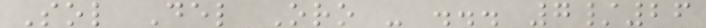Sol Del Oro - ... 7/26
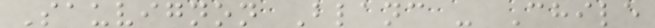Sauvignon Blanc - Chile
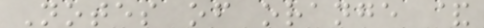Notes of orange &
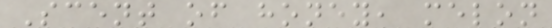Scent of honey, melon
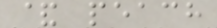& peach
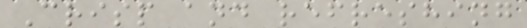Crisp and refreshing
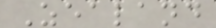Zealand
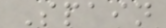Spain
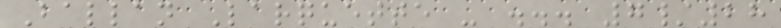Ballan Larquette - ... 7/28
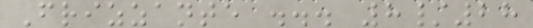Frizzante ... 8/28
